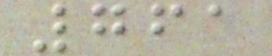761
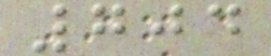704
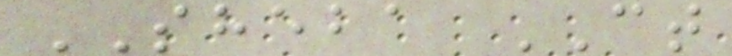SHEBA CT
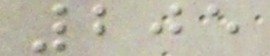205
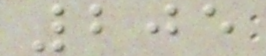205
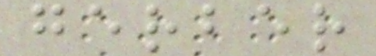gerber
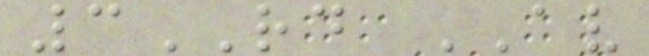3RD AV
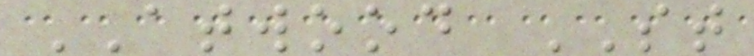ATWOOD ST
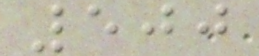500
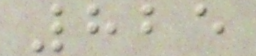825
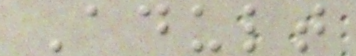Adult
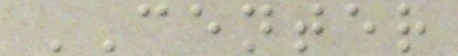CENTER
